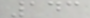143
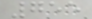755
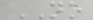NO
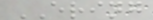ERING
